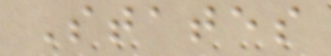States
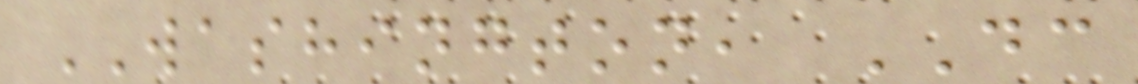WASHINGTON, DC
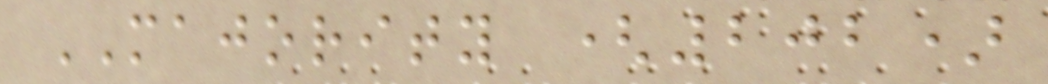MAJORITY (202)
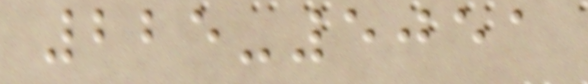225-5051
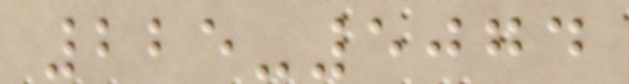225-5074
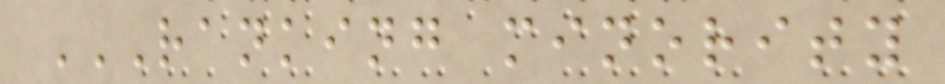RANKING MINORITY
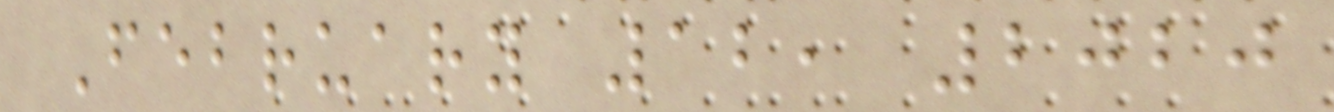February 12, 2020
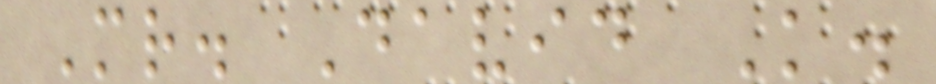Mr. David K.
